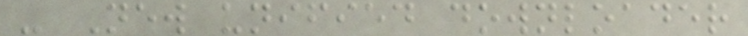- New unified downloader
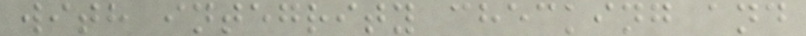with integrity checking and
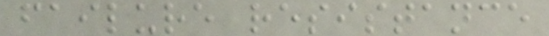failure resistance
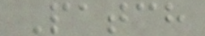Patch
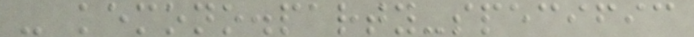- kemono.party-specific
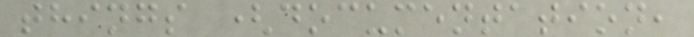things (documentation,
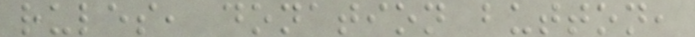rules, donation button,
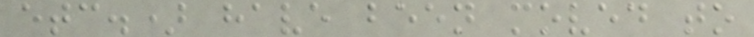etc.) have been moved to
